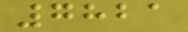7821
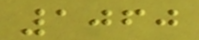1060
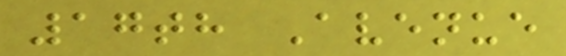17th Avenue
